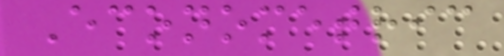Econometric
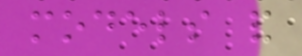models and
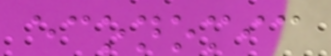economic
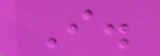I.
